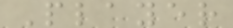Player
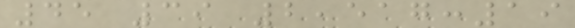45 39 2,517:19
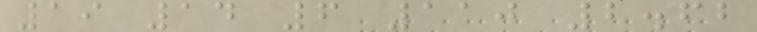19 14 6 110 2.62
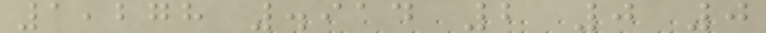1,278 .914 2 0 0
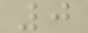0
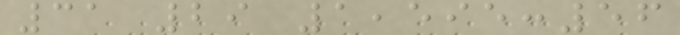31 29 1,595:56
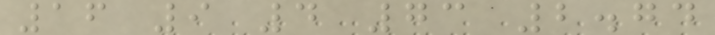16 9 4 73 2.74
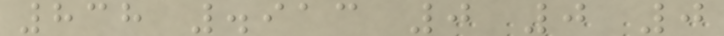838 .913 0 0 0
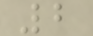2
